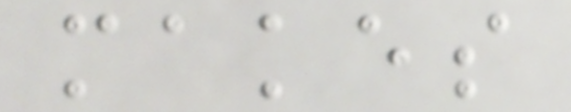makes
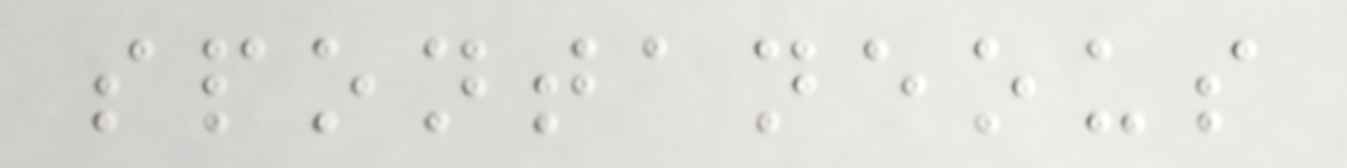spontaneous
